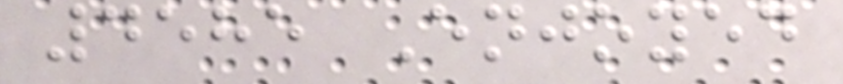4585 Enjoyed
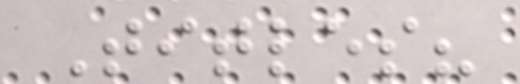Titles?
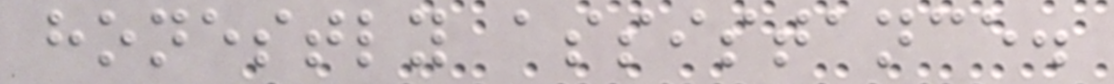honestly assistance.
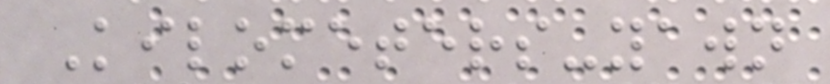Kilometers-yawn
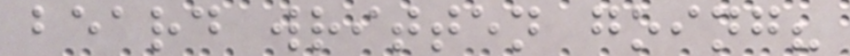beard written going?
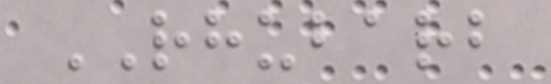RHUBARB
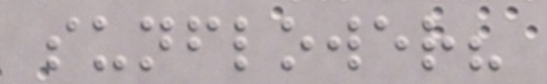sunflower?
